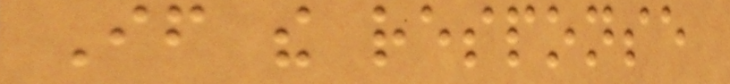If the response
